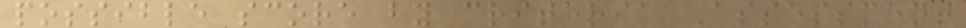possible score by criteria Assessment
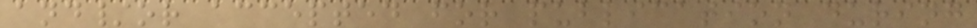and/or accepted for publication during
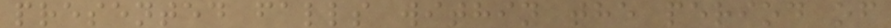presented falls within the period of
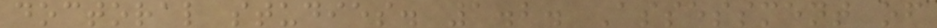doctoral studies. 1.2. Assessment of
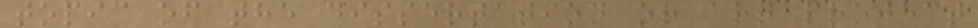topic of the dissertation or art project
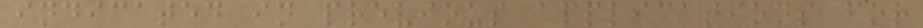indicated in previous applications for
